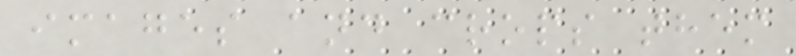images and crops them
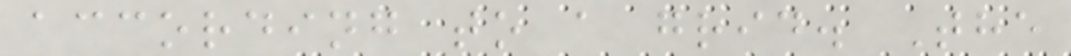according to a grid. The
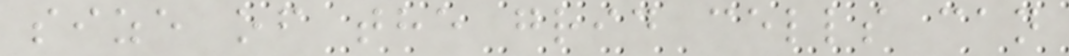size of the grid cells can
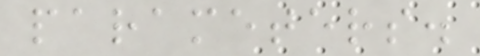parameters.
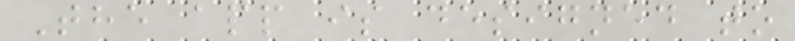The app is designed to
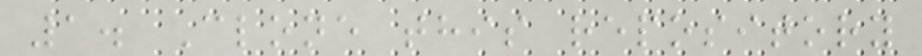1. Clone this repository
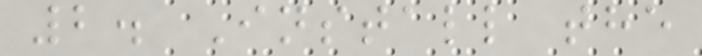2. Install the
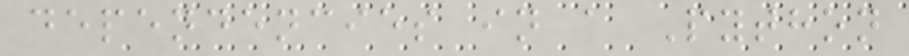dependencies in a Python
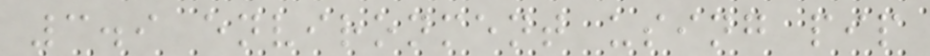3.9 environment using pip
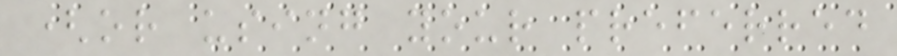(or using your preferred
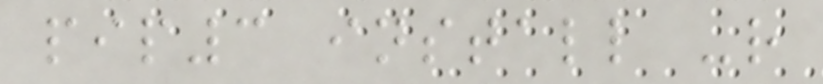pip3 install -r
